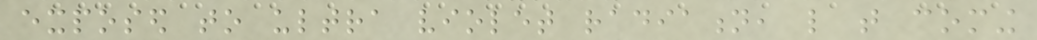exposed to ultra violet radiation, like that coming
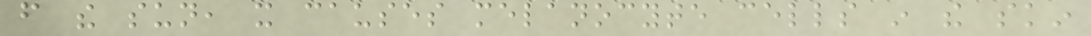from the sun, it causes melanocyte cells in the skin
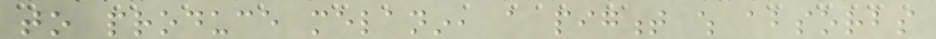to produce melanin, a pigment which absorbs
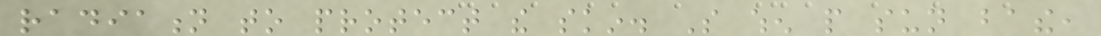radiation to protect the skin. So when people sun bathe,
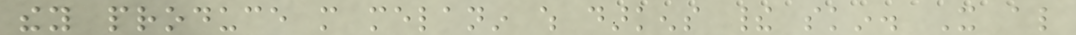they produce more melanin which darkens their skin. It also
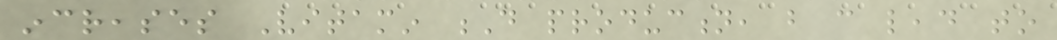increases Vitamin D production, but can lead to
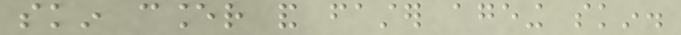skin cancer and faster ageing skin.
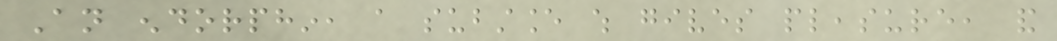An endorphin, a substance which gives pleasure, and
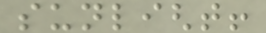sunlight!
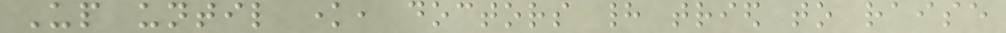Up until know, doctors had tried to raise
